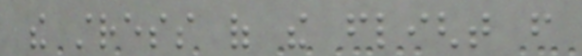the stress of the flight from
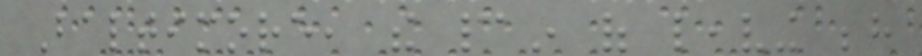Baltimore, the pain of leaving behind
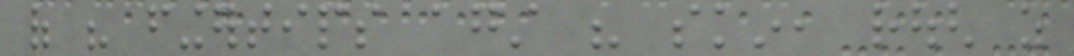of his fingertips against his skin, rough as
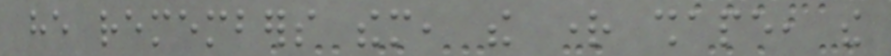he remembers them, the right shape, the
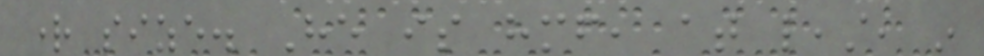right size. He is himself, at least, in
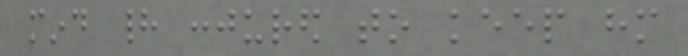mind had conjured to keep him
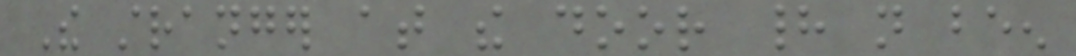The stranger at the door had not been
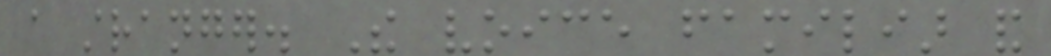a stranger. The voice familiar and
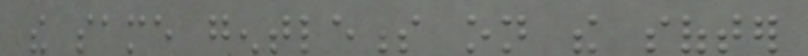the same gentleness on the softer
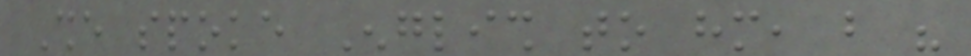She spoke English to him, but his
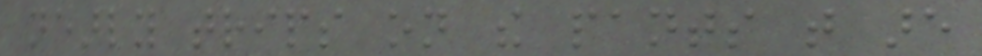nearly trips on the pants that are
